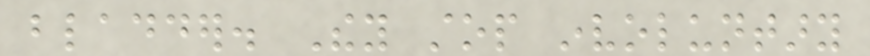bladder. They stop involuntary
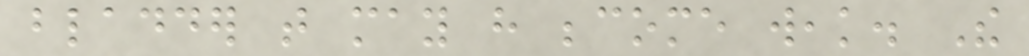bladder that may have become weak. The
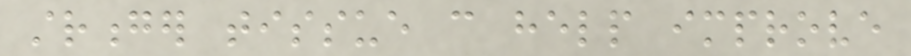stronger tissue can help improve
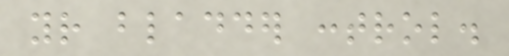your bladder control.
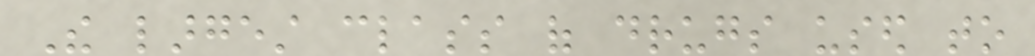The largest class of drugs used to
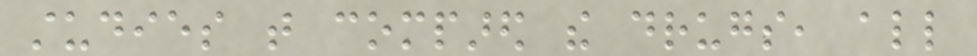studies that compared the drugs, all
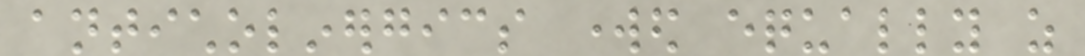anticholinergics worked equally as
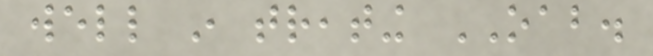well in treating OAB.
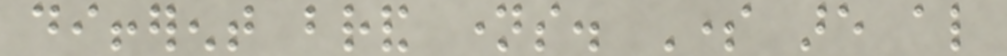different brand names. Some are also
